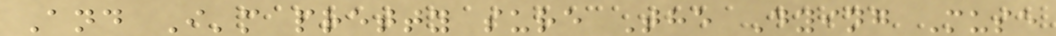And I'm pretty sure The Dying Muse
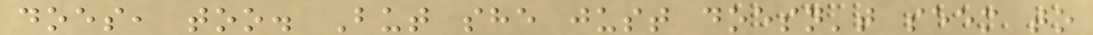does, too. But she just doesn't seem to
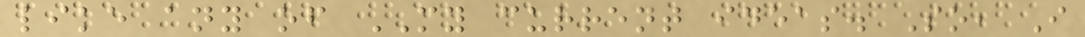like any of MY current ideas. So, I
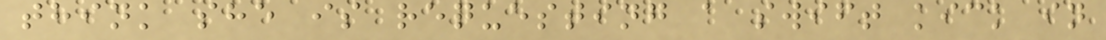think she is requesting a swift kick in
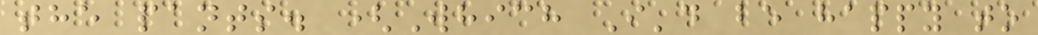the pants. (Which I'd be happy to
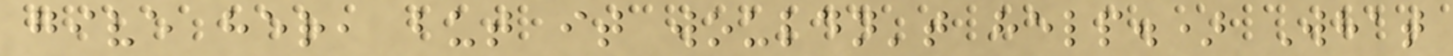give her, but it wouldn't help.) What
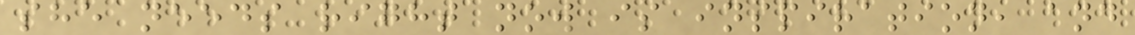she needs right now is inspiration, and
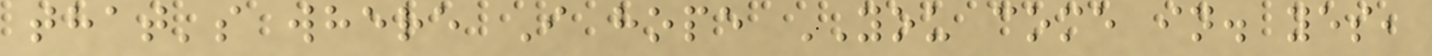that's where I hope YOU come in. yes,
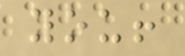you!
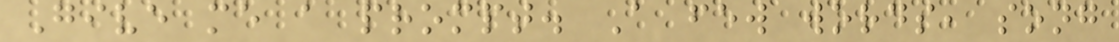Give me a prompt. A few words, song
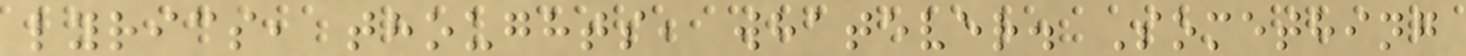lyrics, thoughts, whatever. Something
